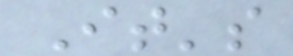It's
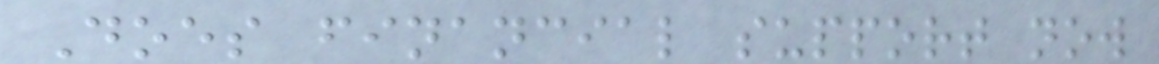Does financial support now
